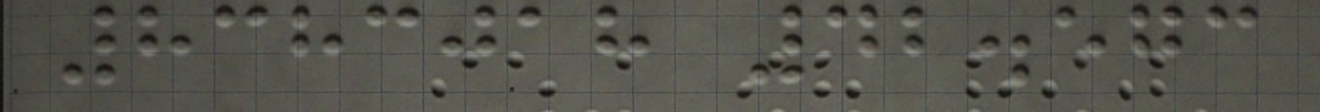8383018 42.573
